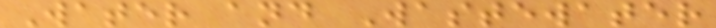Water and Wastewater
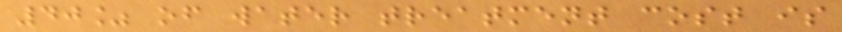40% of water treatment cost is
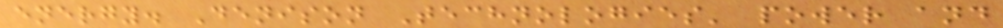energy. Denison Technologies' power and
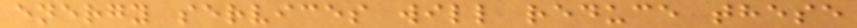energy services will reduce these
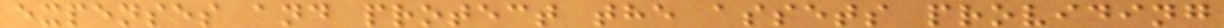expenses and protect the assets providing
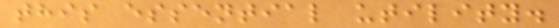this essential utility.
